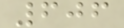606
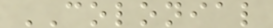COLONIAL
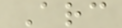Arc
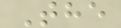The
